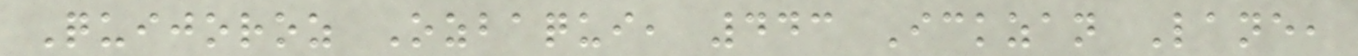Quijoroz Ozbaqui, 443 Ickzan Lane,
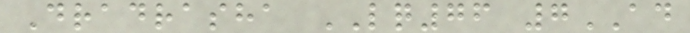Dradrasha LQ76 7AD
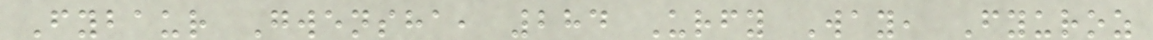Fybaur Gwensha, 284 Urfy Way, Fyuroz
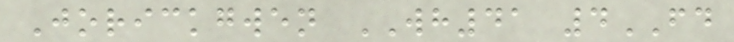Jorickgwen WH41 4FD
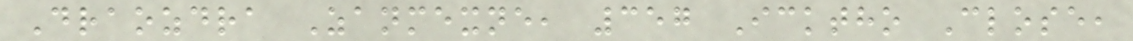Draozdra Zanmexne, 357 Icktho Close,
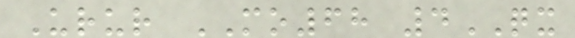Urur MO68 4QX
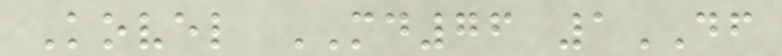Kovel MD76 1DF
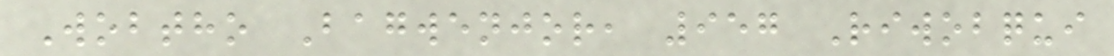Wobtho Bagwenjor, 957 Riwobqui
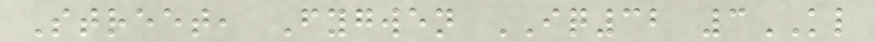Street, Fygwen IQ32 3KL
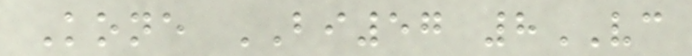Kone BI57 8VC
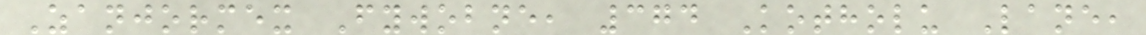Zanjormex Fywobne, 374 Kotholu Lane,
